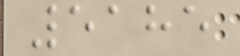5185
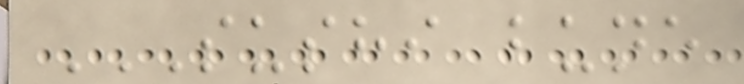SUSHI BUNE
